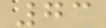73
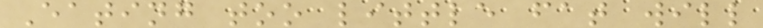Eating too little fat will
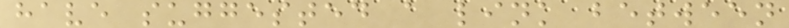have suggested a link between
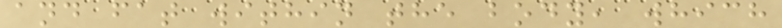and fat within the body, which
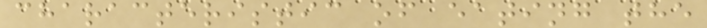characteristic of eating the
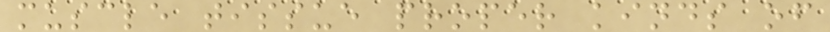muscle tissue proper kinds of
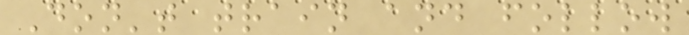Don't train and follow
